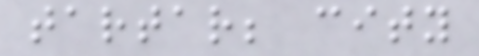tartar; city
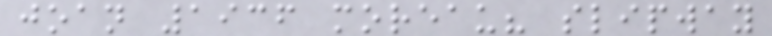joan 1936 moreau? slipway
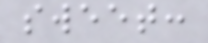sweet:
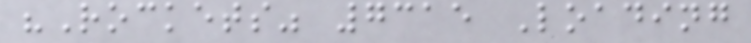"Rockets" 7315 Loading
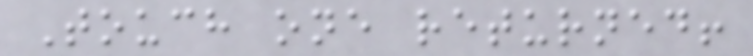Touch one returned!
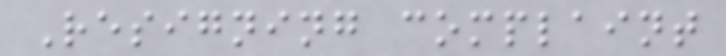Resigning complaint
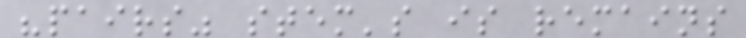"pairs" stem's is remains
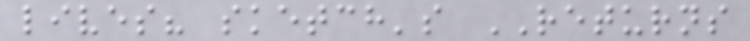lives? sketch's RETURNS
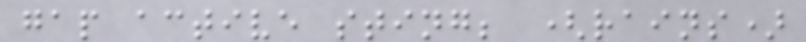gap active sting; (rains)
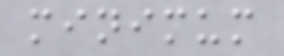minimum
